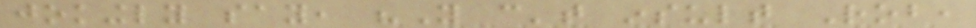jokingly say, "You can't insult Rob,
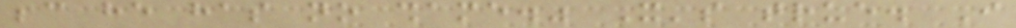because he has no shame." It's true. I
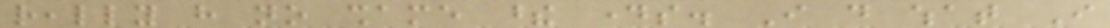really have no shame these days. I do what I
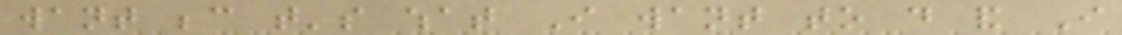want because that's what I want to do and I
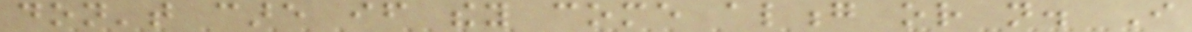don't care if they come along or not. I
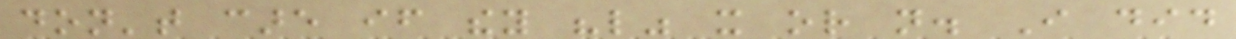don't care if they "like" it or not. I did
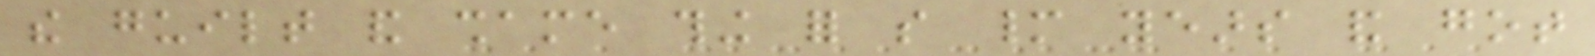the guilt and shame thing for so many years and got
